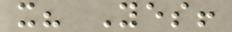it? Yes!
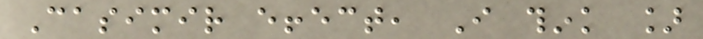Casimir effect, I think ]
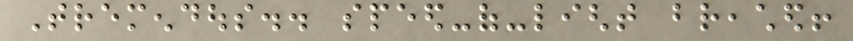Tremendous.. speed-of-light breached!
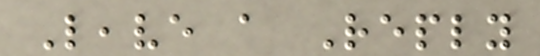Leave a Reply
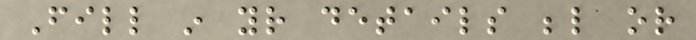Fill in your details below or
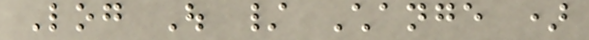Log Out / Change )
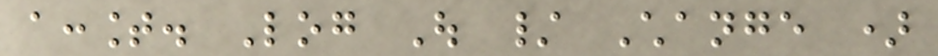account. Log Out / Change )
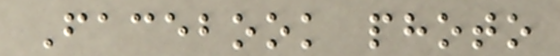Facebook photo
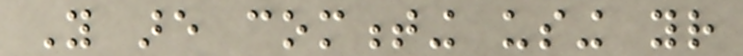You are commenting using your
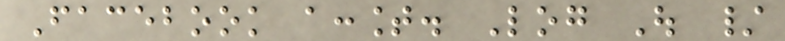Facebook account. Log Out /
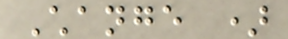Change )
